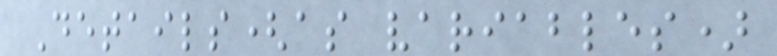Details(as variables)
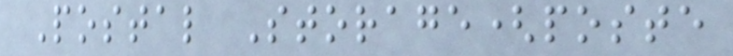Postal Storage(poste
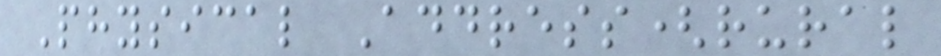Physical Address(rural
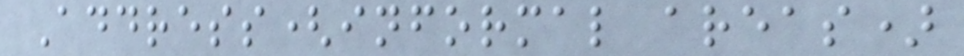Address(informal areas)
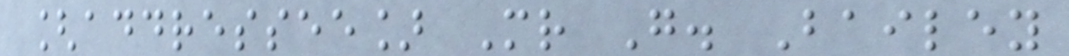[addressee] Mr G. Bailey
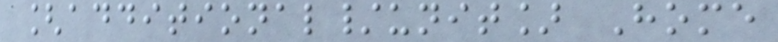[additional/unit] Home
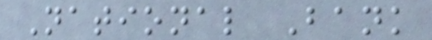National Bank
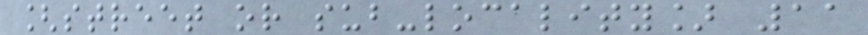[street or sub-locality] 11
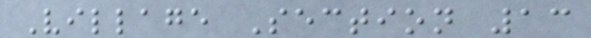Village Section 13
